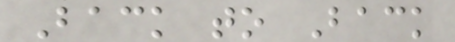Back to Back
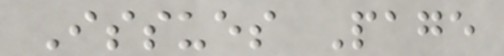Issues Page
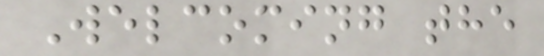Welcoming the
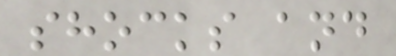shocks and
